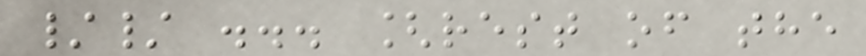// ... [rest of the
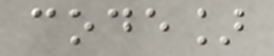code]
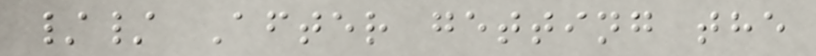// After getting the
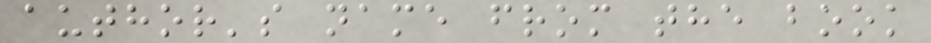author's name from the book
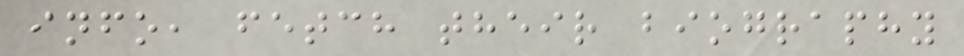info, fetch their biography
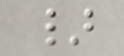}
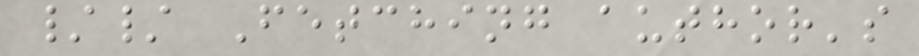// Fetching author's
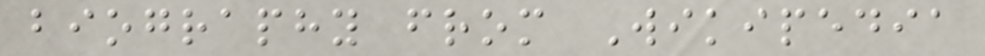biography from Wikipedia
